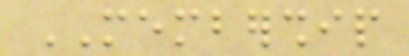MEMBERSHIP
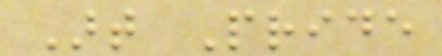Art Pride
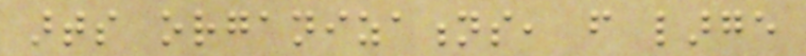arts organizations, from large
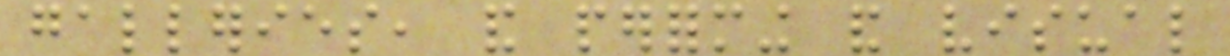galleries, and performing and visual
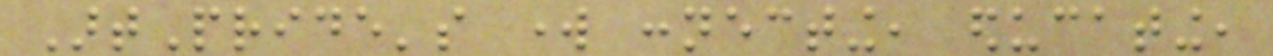ArtPride's work connecting, educating,
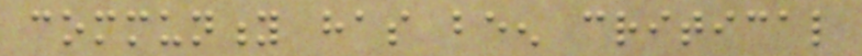community has been critical
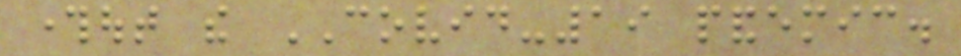throughout the COVID-19 pandemic.
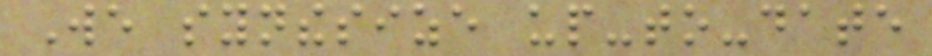We synthesize up-to-date
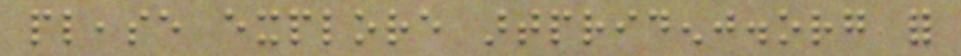please explore artpridenj.org for
